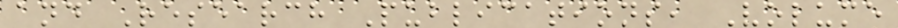and Research Publications, Volume
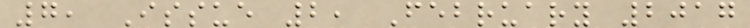7, Issue 2, February 2017
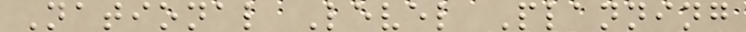National Level Planning
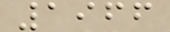1966
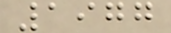1977
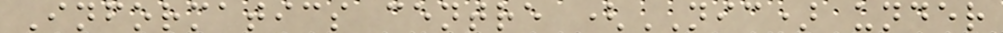Informatics centre (NIC) under
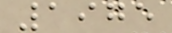1975
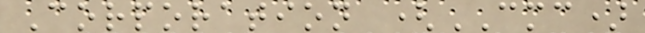Corporation (CMC)
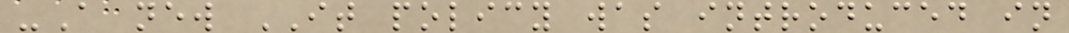-A new IT policy was introduced in
